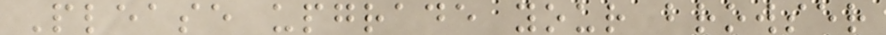Please upgrade your browser
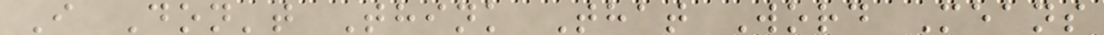I Don't Think That Word Means
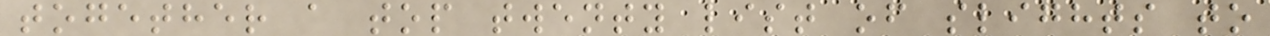together a top twenty list of slights to
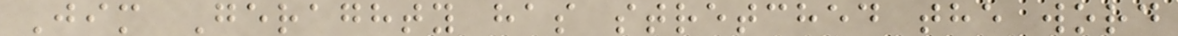Jim Geraghty has stretched the word
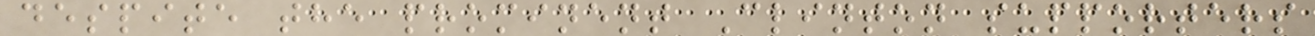despite the prominent Clinton supporters
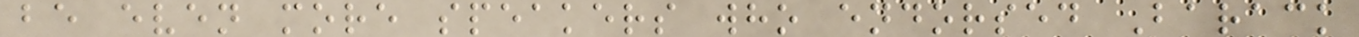be even more speakers who endorsed Barack
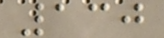130
